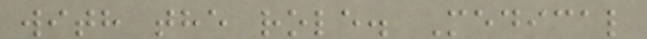with the role. Medical
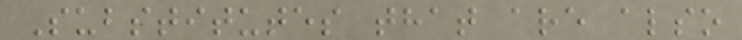Substitutes that are also
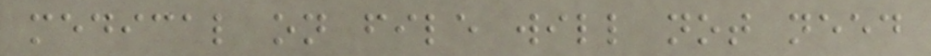medical on file will not need
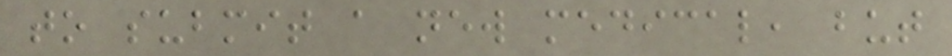to submit a new medical, but
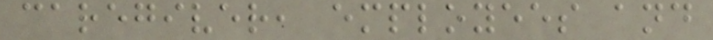caregiver, employees and
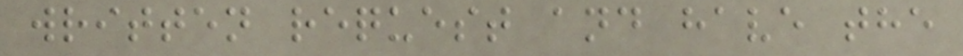written request and have the
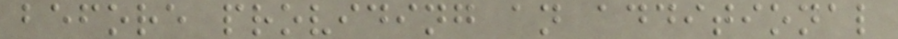before providing an additional
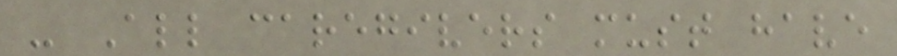- All caregivers must have
